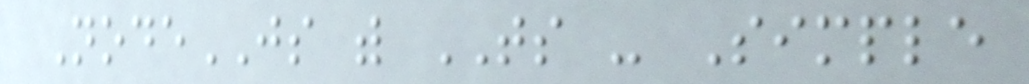NodeJS with TS - Simple
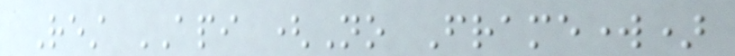Rest API (No Framework)
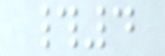#4
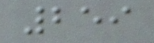259
